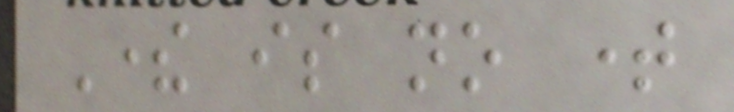There is no time
